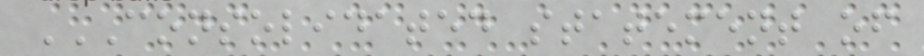CONSOLIDATED STATEMENT OF
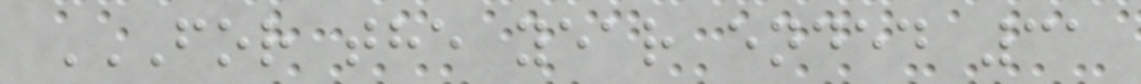FOR THE YEAR ENDED 31
